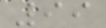99
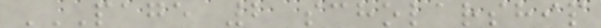PAGE 2 SCHOLARSHIP
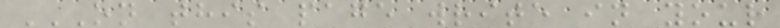ON THIS PAGE WRITE IN YOUR
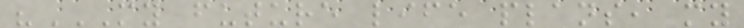"MY FUTURE LIFE PLANS, MY
